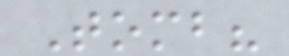Tomb?
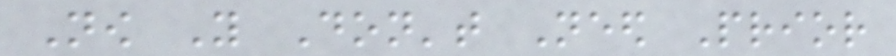Now You Don't Need Prior
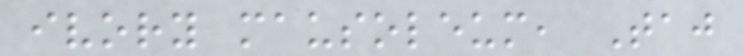ivory mausoleum, Taj
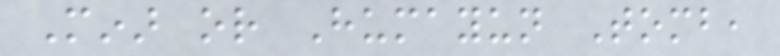Minar or Humayun Tomb,
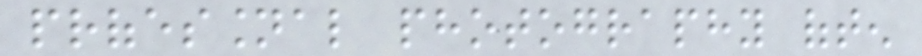professional photography often
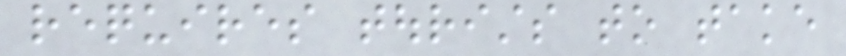requires tourists to take
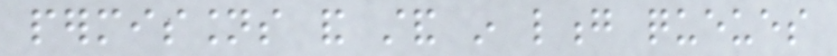permissions and stand in long queues
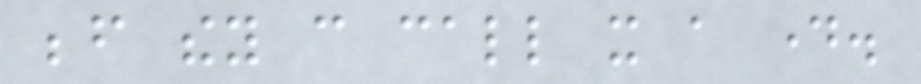before they can call it a day.
